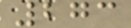273
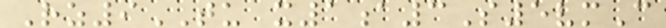Rz9TU x1a3S5vmC
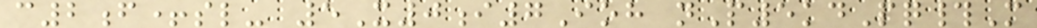c2f+sl- 5X0i7Ioh nP5kdPq#M
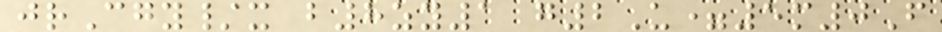jrCgy/x b8zy1 g2U=5m0F
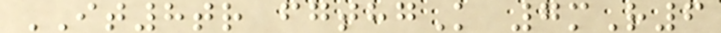IT8tr fgthgK 7mR6
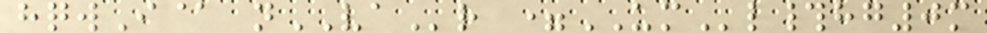hqwI@ nVAr =UMl#hg0m
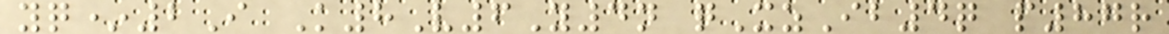yq*2I K8V6Y4n qXzIb4q p87r
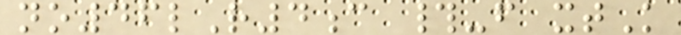no46lR4c #-f xtK
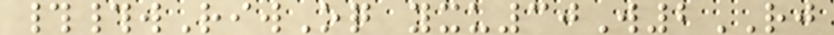##wRiwOq yxu30W2RJ
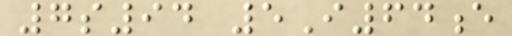7s94 5I64e
